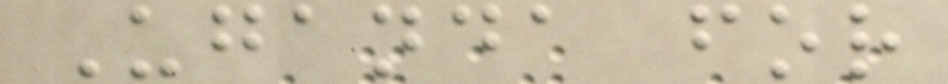Uganda for
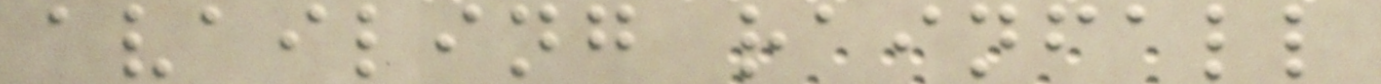availing rainfall
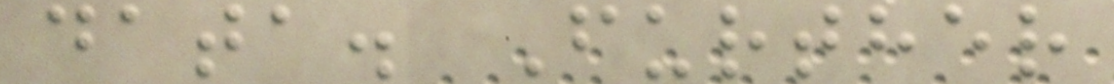data. Further
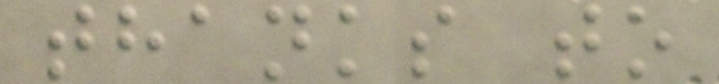thanks to
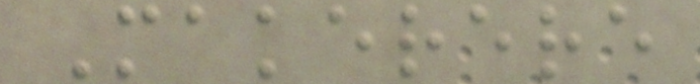Makerere
